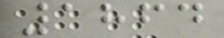1864
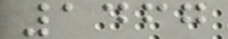1467
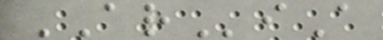ARiA
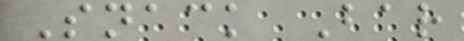Snack Bar
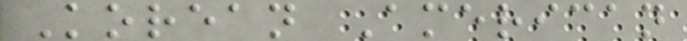Korean American
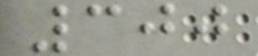300
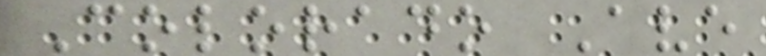Colorado Ave
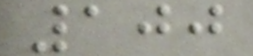100
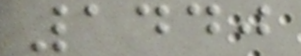1440
